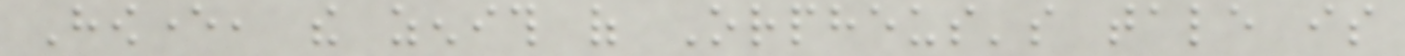However, the zenith of Orpheus's tale is
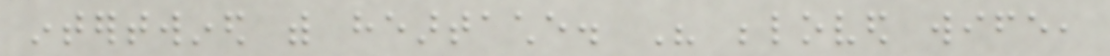intertwined with heartache. His beloved wife,
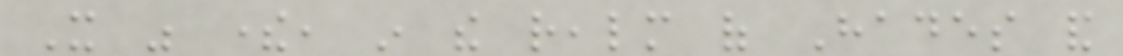It was there, in the realm of Hades and
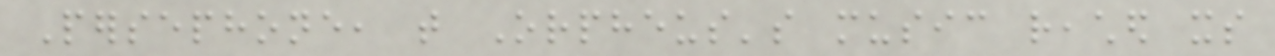Persephone, that Orpheus's music reached its
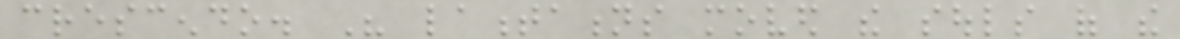crescendo. His lamentations moved the souls of the
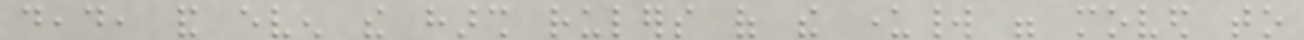dead, and even the harsh rulers of the underworld were moved to
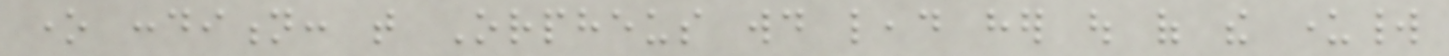one condition: that Orpheus would lead her out of the underworld
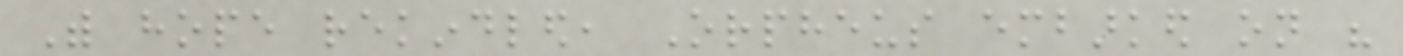With hope rekindled, Orpheus embarked on his
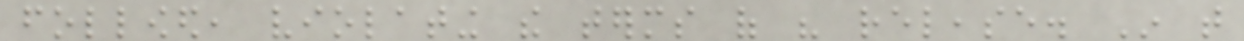followed, violating the terms of his release. In that
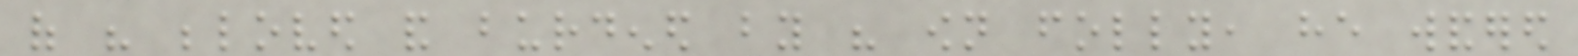of his beloved and burdened by his own folly, he wandered
